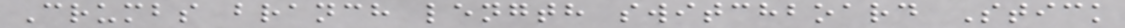Crumbs branch length switchboard Stick
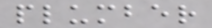plumber
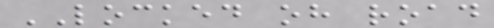LOCKED oh road
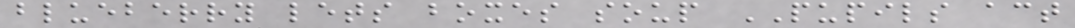blueberry lets boxes soup PUPILS act
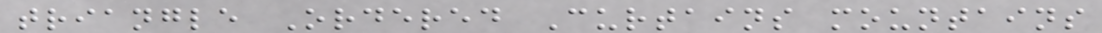triangle Ordered Curtains mountains
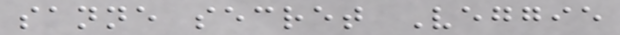sanne secret Veggie
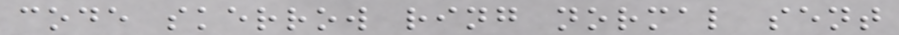code skerrow ring normal sent
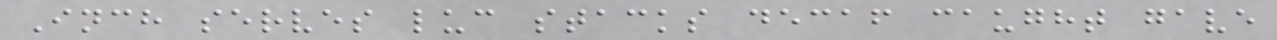Inch serves luc stacks decaf caught gave
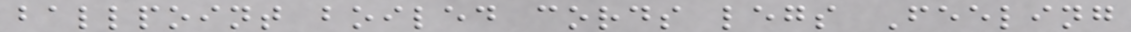ballpoint boiled cords legs Feeling
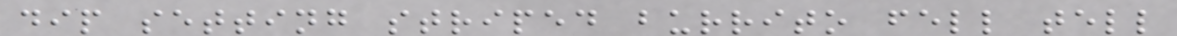dip setting striped burrito fell tell
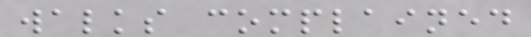walks complained
